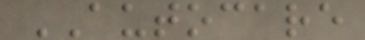AUTOCARE
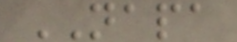NAPA
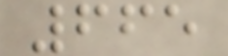665
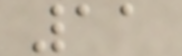11
